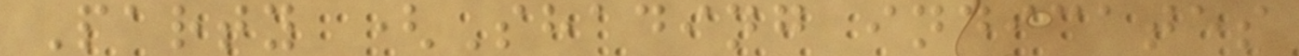Party (Shading indicates
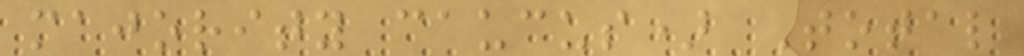majority caucus) Total
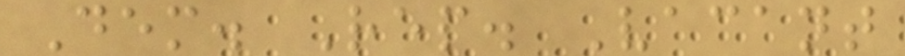Dem. Rep. Vacant
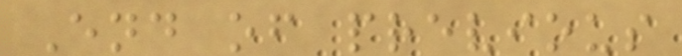End of previous
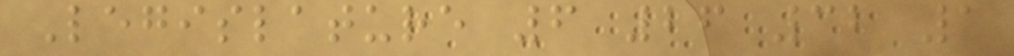Legislature 6 26 32 1
